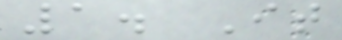1. It
